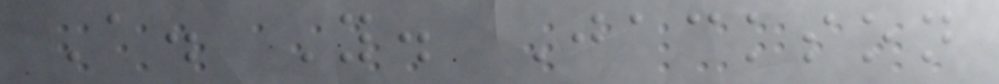A. Y. Jackson
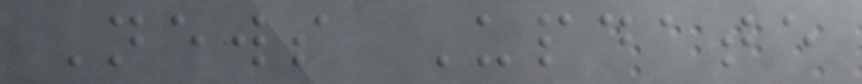News Update
